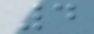4
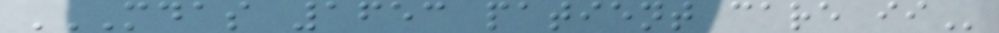MDAS 1653 PATIENT CARE II
